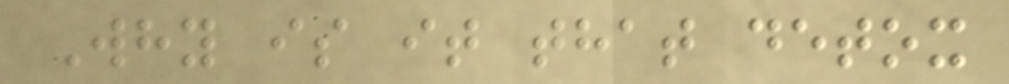Why is it that detox
